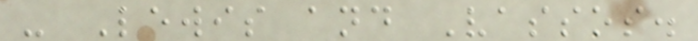- Lewis and Vassos.
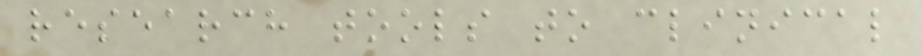research tools to clinical
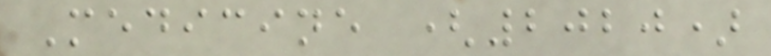Medicine (2020)
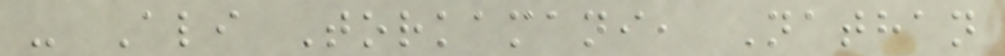- Ali Torkamani, Nathan
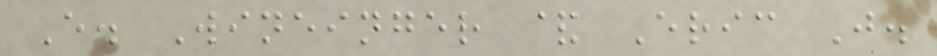E. Wineinger & Eric J.
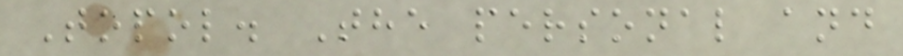Topol. The personal and
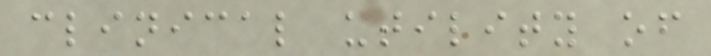clinical utility of
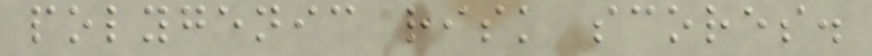polygenic risk scores.
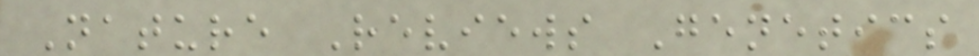Nature Reviews Genetics
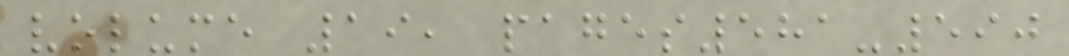volume 19, pages581-590
